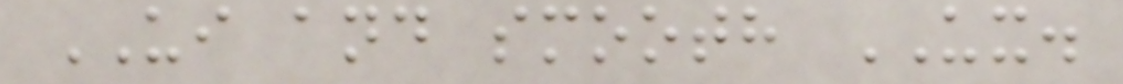UI and smooth UX.
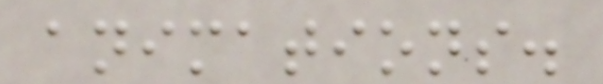animations.
